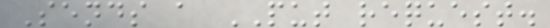Sends a PUT request.
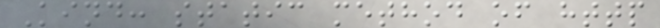Kind: static method of http
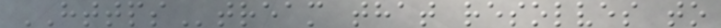HTTPStream that resolves to
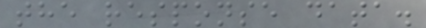the response data.
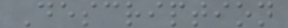Description
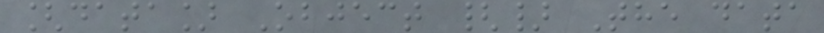[data] Object {} The data
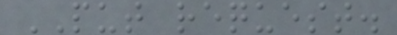PUT request.
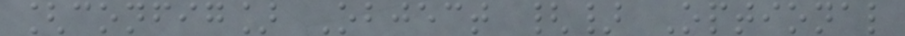[config] Object {} Optional
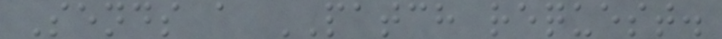Sends a PATCH request.
